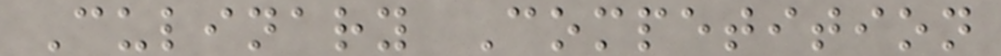Culinary Competition
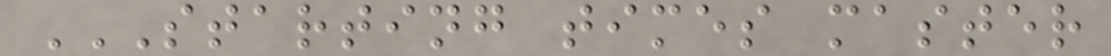STARTING TIMES MASTER
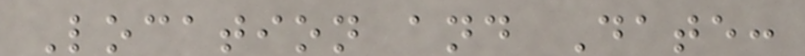Location and Date:
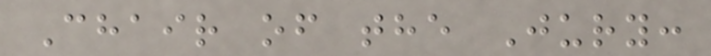Chair of the Jury:
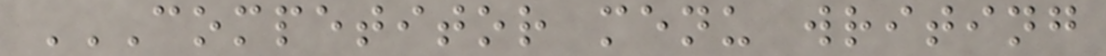COMPETITOR MENU WRITING
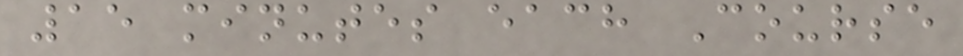15 minutes each Course
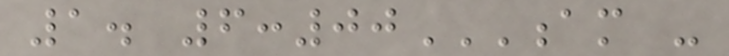1. 6:00AM -
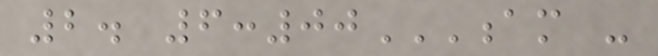2. 6:00AM -
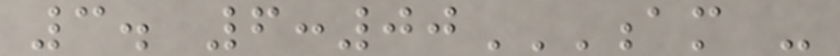3. 6:00AM -
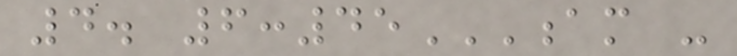4. 6:45AM -
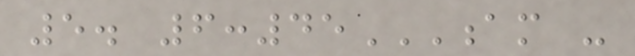5. 6:45AM -
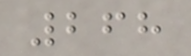268
